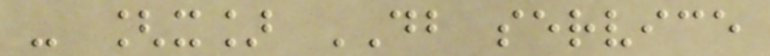- [x] DB service
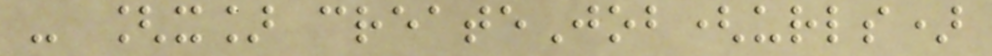- [x] createJob(urls)
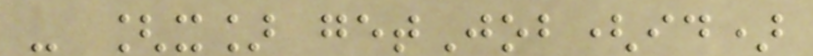- [x] getJob(id)
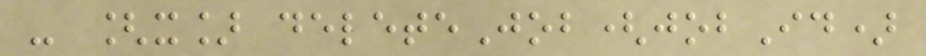- [x] deleteJob(jobId)
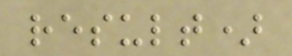result)
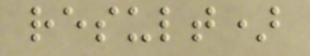result)
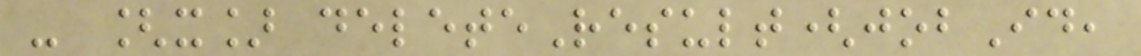- [x] deleteResult(jobId,
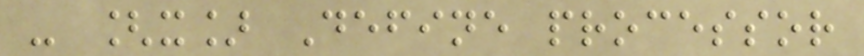- [x] Define processor
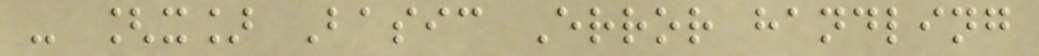- [x] Basic Error handling
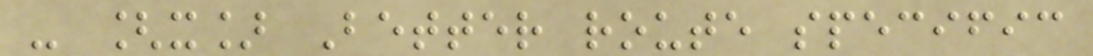- [x] Better route specific
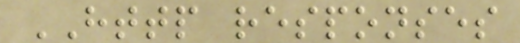HTTP responses
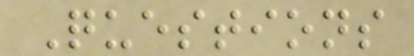Questions
